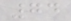74
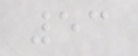53
